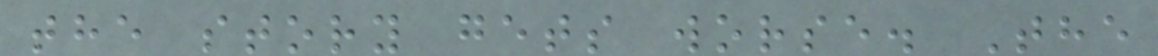the story gets worse. The
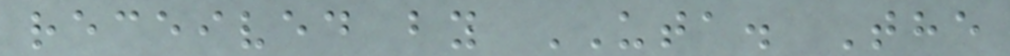received by UTA. The
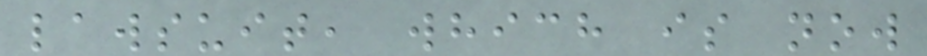lawsuit, which is now
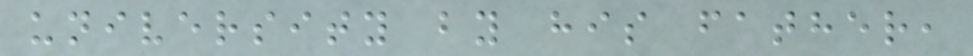university by his father,
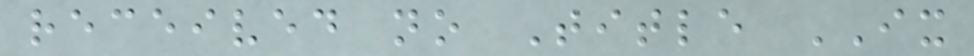received no Title IX
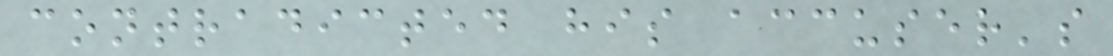contradicted his accuser's
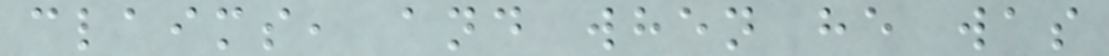claims, and when he was
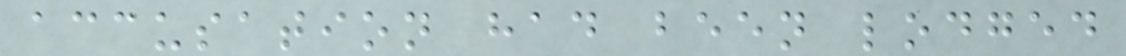accusation had been lodged
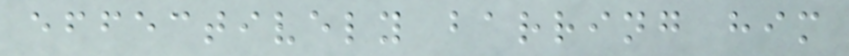effectively barring him
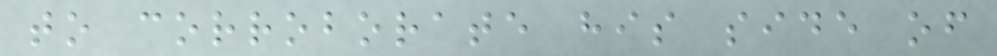to corroborate his side of
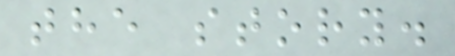the story.
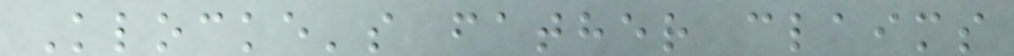Klocke's father claims
